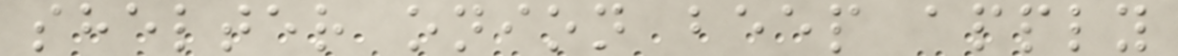shelter onion beep apply
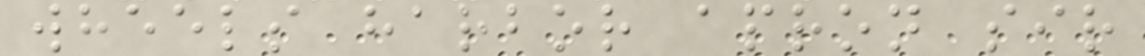wheels harbor apron sir
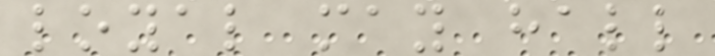loyal may hall
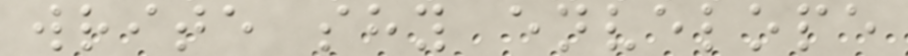write shy envelope
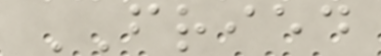FRIED
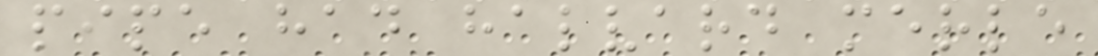pipe had halvard merle
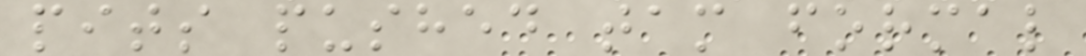pits pushed tam formal
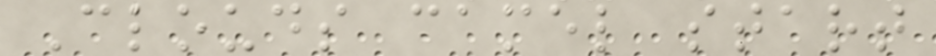Clouds camel start
